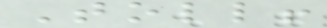Toll!
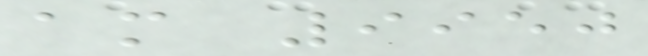am 9950
